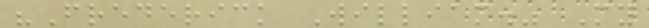"Frederick William." My
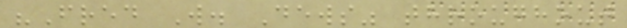"Fred W. Dews" throughout
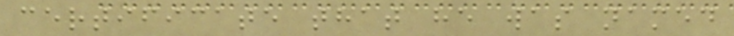certificate that he was named
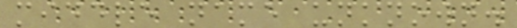middle name unknown.
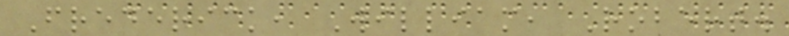Frederick, William, Robert.
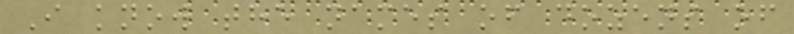I know the names of dozens of
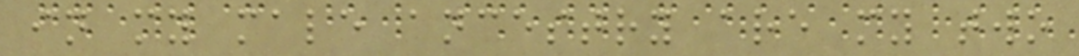in my male ancestry are my two
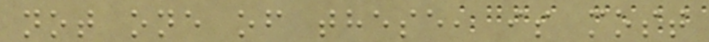not one of these, is most
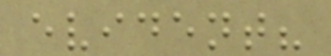evident?
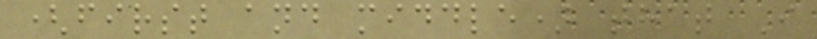(first and middle) that I
